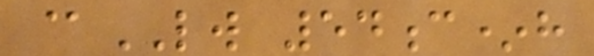@LW 54c*h
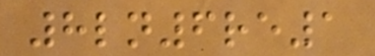8ln6re1
